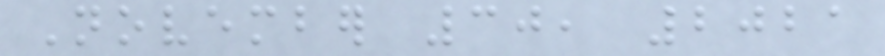November 30, 2021
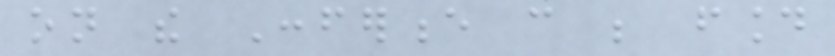on the Conference can be found
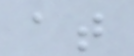at
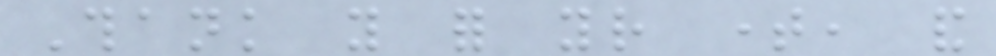Thank you for your time, and
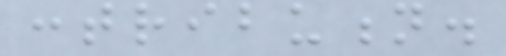contribution.
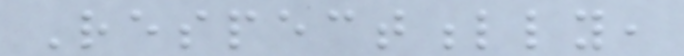Respectfully,
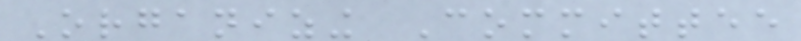Organizing Committee
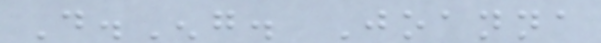D.Eng. Joanna
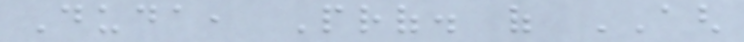Duda, Prof. of AGH
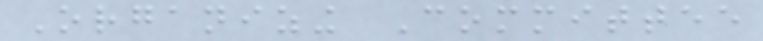Organizing Committee
